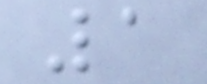1
